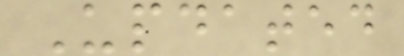Updated
